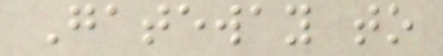Gateway to
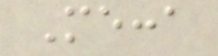Mecca
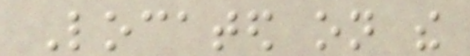Located on the
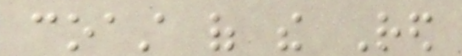coast of the Red
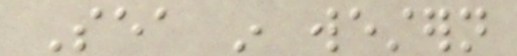Sea in western
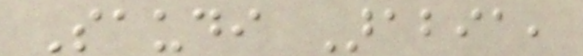Saudi Arabia,
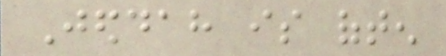Jeddah is often
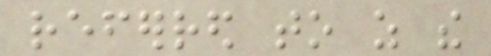referred to as the
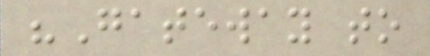"Gateway to
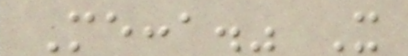Mecca." It
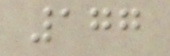177
